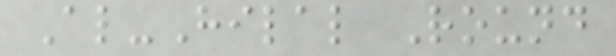Al-Hilal Round
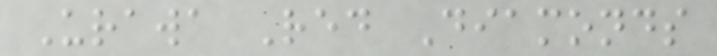Urawa Red Diamonds
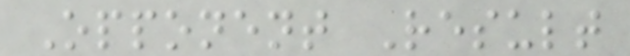Opponent Result
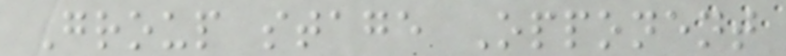Group stage Opponent
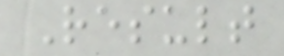Result
